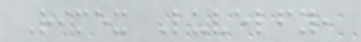Rimex Luvelfy,
